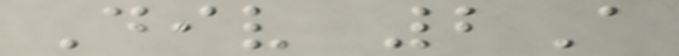Div 2A
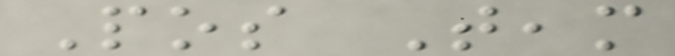Pos Team
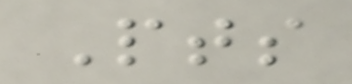Pts
